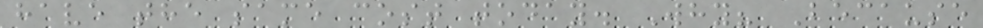have the same cost today. Why? Because
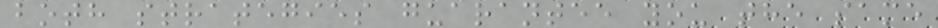both strategies guarantee you the same
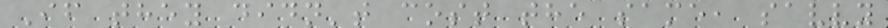If they didn't cost the same, savvy
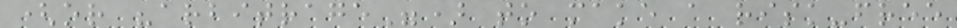(or "arbitrage") to make a risk-free
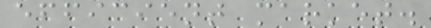efficient market.
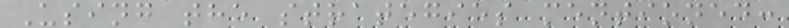Using the strategies mentioned:
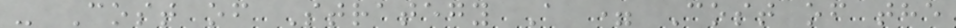- Cost of Strategy A = Cost of the
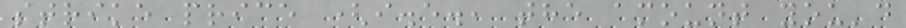strike price (i.e., the amount you'd
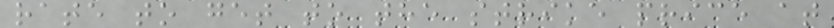rate to get to the strike price at
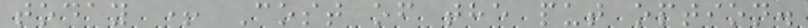today + Cost of the put option.
